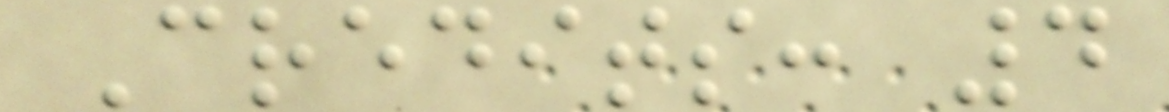Credits: 4
